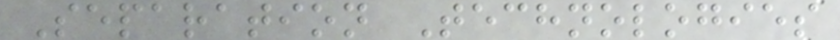Separation Technologies
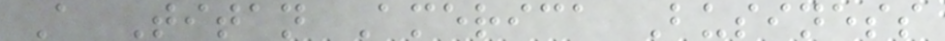A Titan America Business
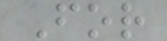For
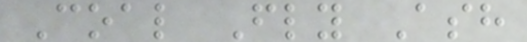Coal Fly Ash
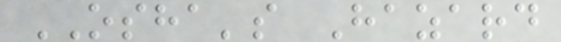OSHA's Hazard
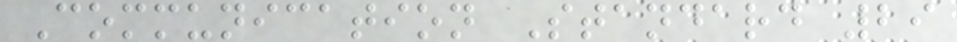Communication Standard 29
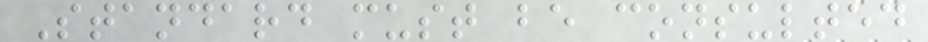Standard must be consulted
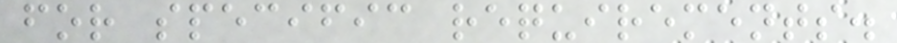for specific requirements.
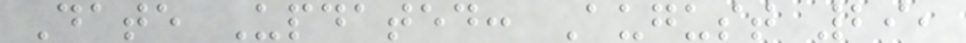Date Updated: August 29,
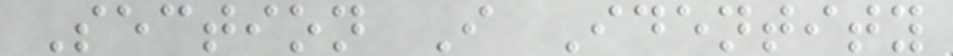Section I Identity
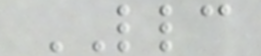LLC
